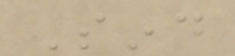Sind
